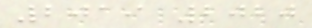2019 2020
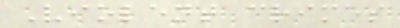Violent crimes
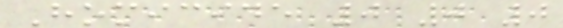Homicide 0 0 0
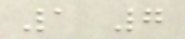1 7
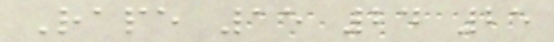Rape 15 24 25
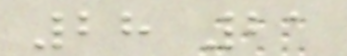28 21
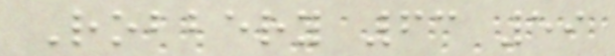Robbery 63 59
